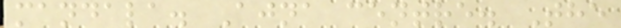mandala. Ajna centre. The
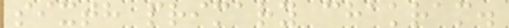sixth primary chakram.
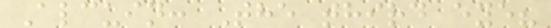Alcuin: The third eye?
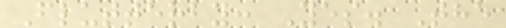Flutterby: Yes. The
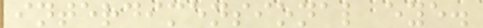interdimensional eye.
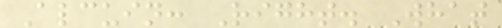Alcuin: Right. What
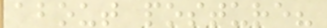about posture?
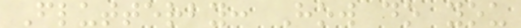Flutterby: How do you
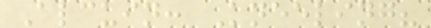Alcuin: Kneeling?
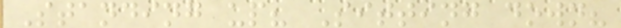Standing up? Sitting down?
